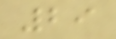29
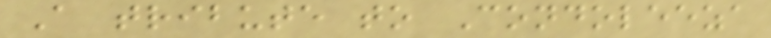A tribute to Condoleeza
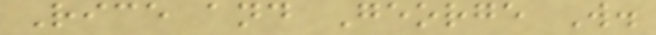Rice and George W.
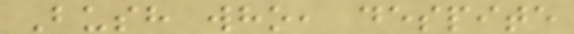Bush who, despite
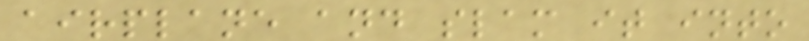airplane and slam it into
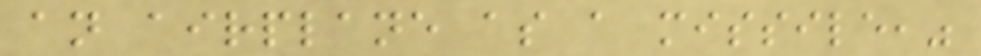an airplane as a missile,"
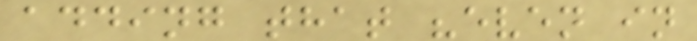adding that "even in
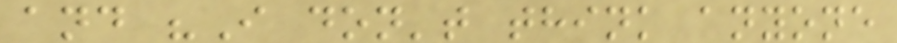and "I don't think anyone
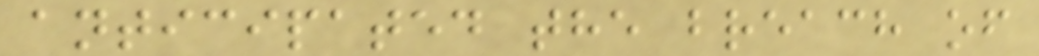anticipated the breach of
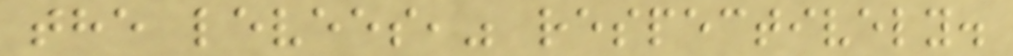the levees," respectively.
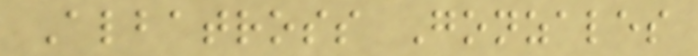Albatross Gonzales
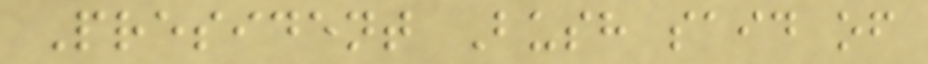President Bush said of
